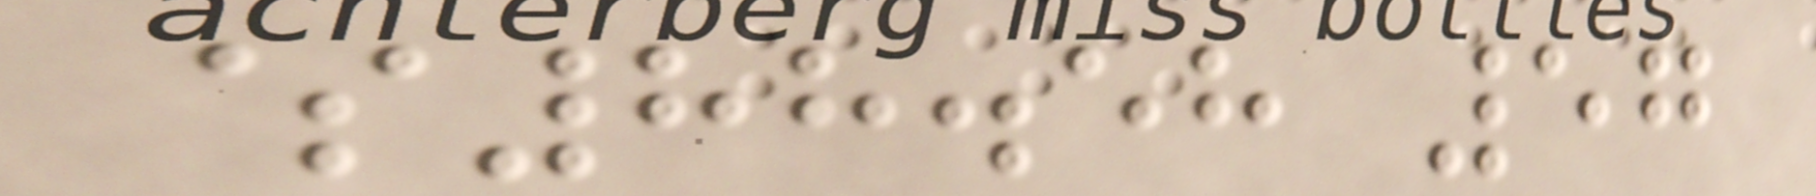$88.58 57
